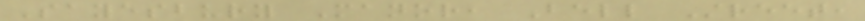Sayesbury Manor, Bell Street,
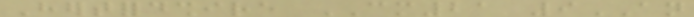Hertfordshire CM21 9AN
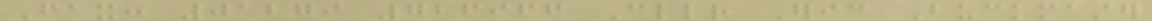Fax: 01279 726966 Cllr Eric Buckmaster
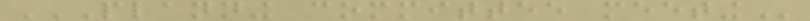PLANNING COMMITTEE MEETING
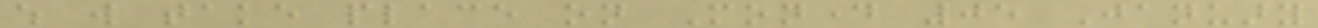which will take place on Monday 05 January
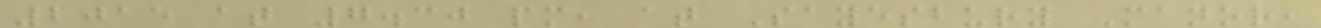2015 at 7.30 pm, at Sayesbury Manor,
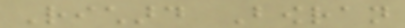Richard Bowran
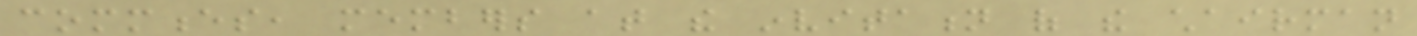commences, members at the invitation of the chairman
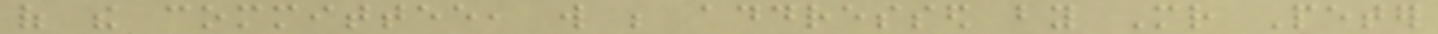of the committee, will be addressed by Mr Peter
